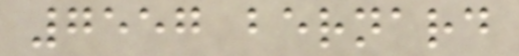7557 bernard
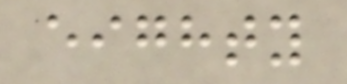eighty
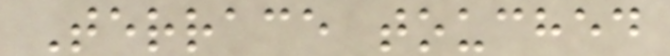Terrace touched
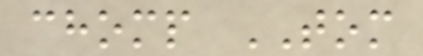chomp TOM
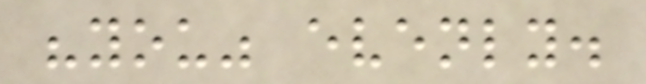"you" evenly.
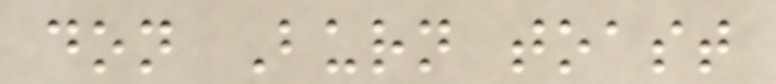don Burn toast
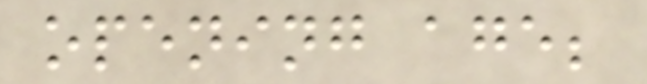opening age;
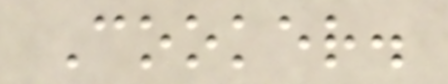Cooker.
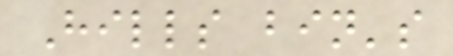Hills bin's
